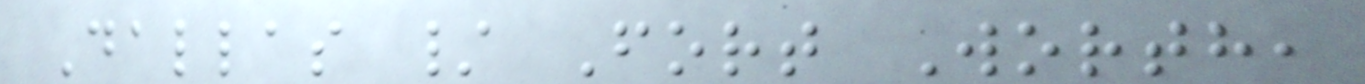Dallas / Fort Worth,
